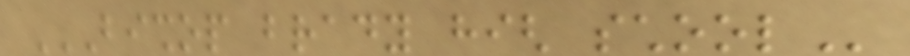BISHOP BRADY HIGH SCHOOL
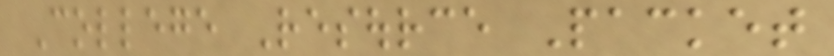College Resource Packet
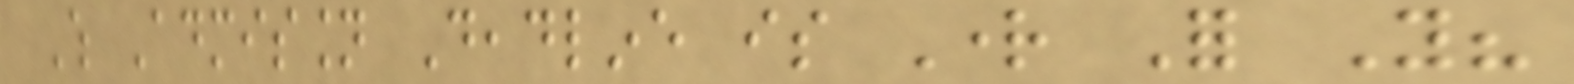Which Admission Deadline is Right For You?
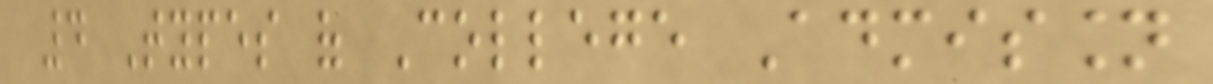4 Types of College Admission
